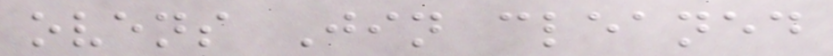ovens Jin cleaned
